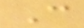C
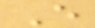E
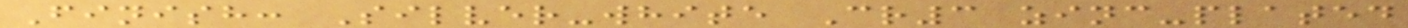Finish: Silver-white Cr3 zinc-plated
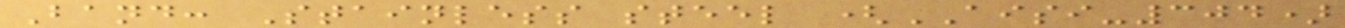Band: Stainless steel (AISI-304)
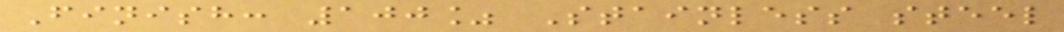Finish: 100% Stainless steel
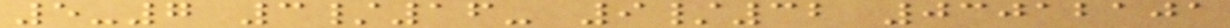5-7 3/16- 9/32 03012101
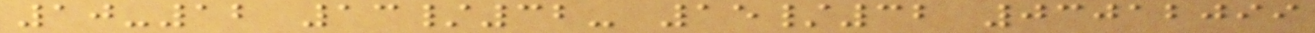10-12 13/32- 15/32 03012099
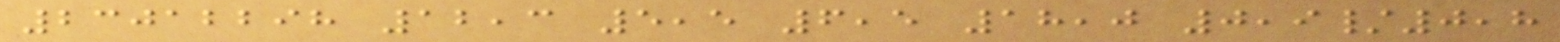23012298 12,3 5,5 6,5 18,0 0,9/0,8
